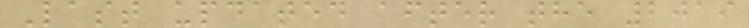Last updated after the 2019
